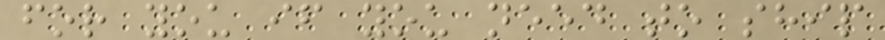for you if you need to ship
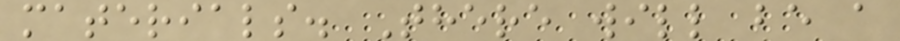materials. There will be a
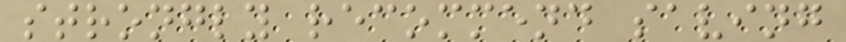strongly recommend saving
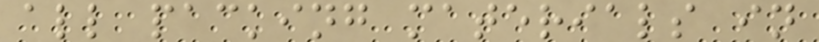all packing materials in
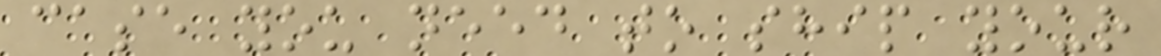case you need to ship your
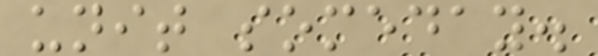unit someday.
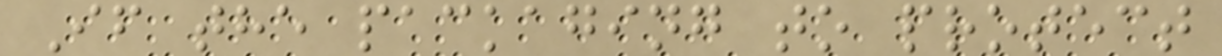If the packaging to protect
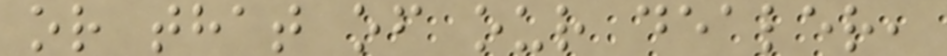or that of our dealer,
